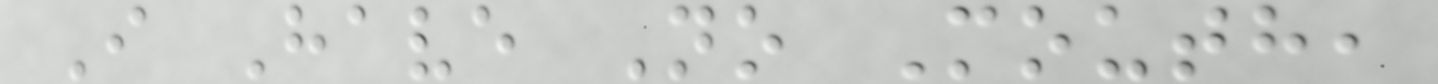I Have No Mouth,
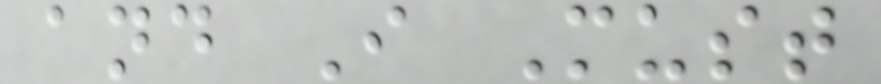and I Must
